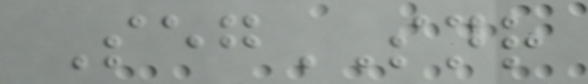SegSNR
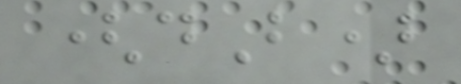(dB)
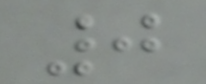0
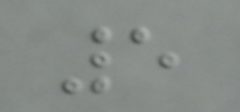5
